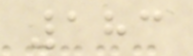183
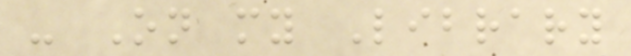- On my Library
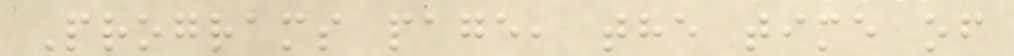Programs page, the time of
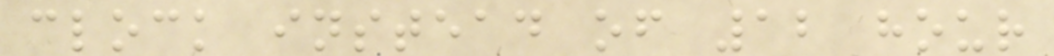clock instead of 12 hour
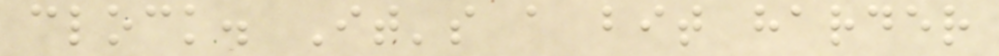clock. It's a bit harder
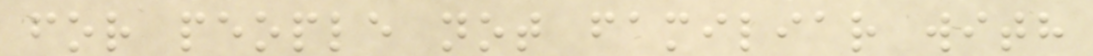for people not familiar with
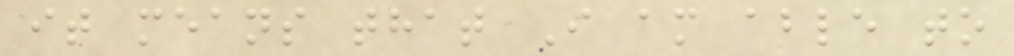it means that I am able to
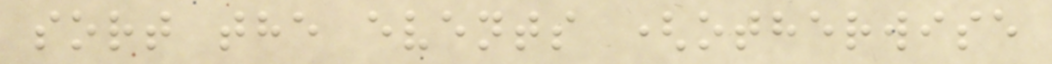sort the events (otherwise
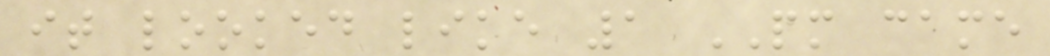it looked like 1 PM came
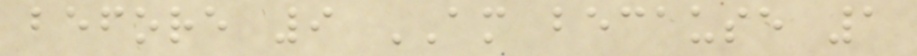before 9 AM because 1
